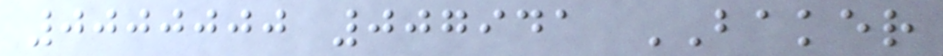0000000 007941 BAKER
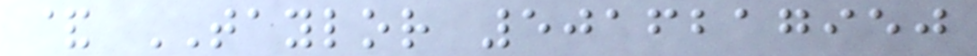& TAYLOR 5016217950
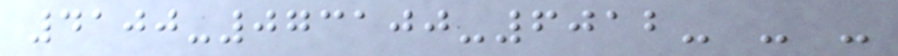4100-073100-6012- - -
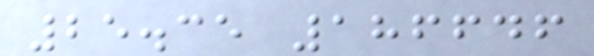25.35 186646
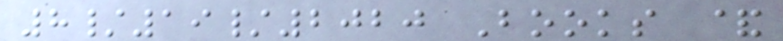8/19/2020 Books &
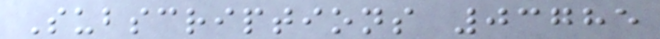Subscriptions 03785
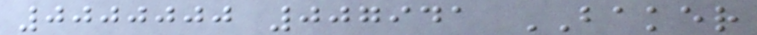0000000 007941 BAKER
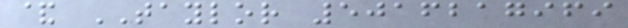& TAYLOR 5016217969
